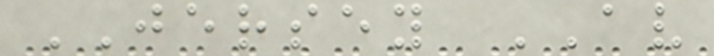JERSEY AV
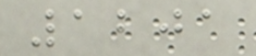1201
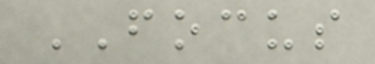FOCUS
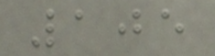105
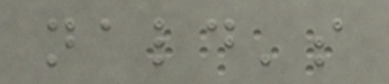nald's
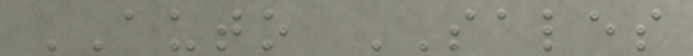AUTO SALES
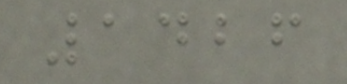1426
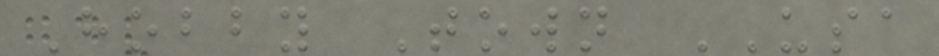Hobby Town USA
